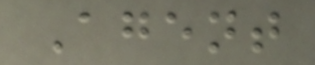Agent
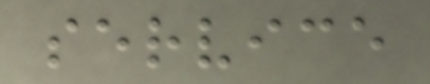service
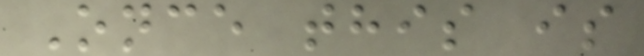Once this is
